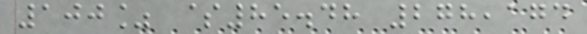100% $85.48 278,174
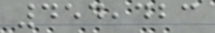454,423
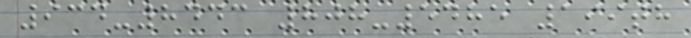934-8443 808-5485 199th
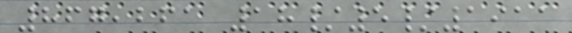867,261 18/5/1911
